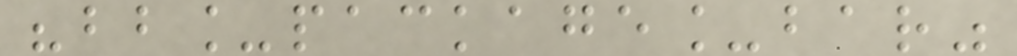"bb_package_bar"
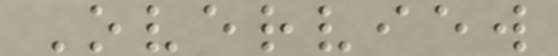Overview
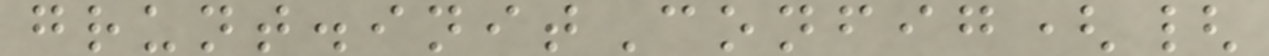grunt.initConfig({
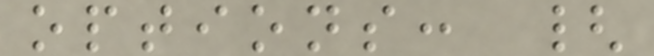options: {
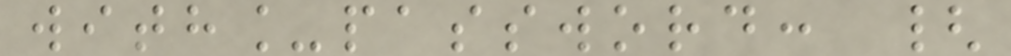with_password: {
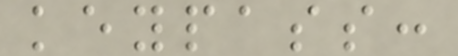keypass:
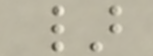}
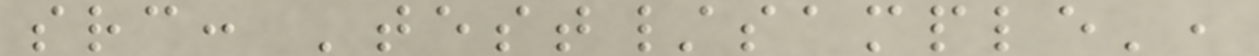src: 'test/sample',
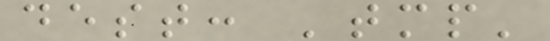dest: 'tmp'
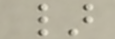}
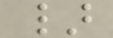}
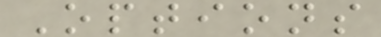Options
